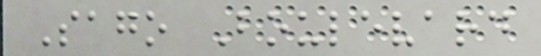Sago Boulevard
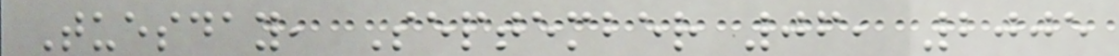Tuesday, September 06, 2005
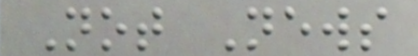Not News
